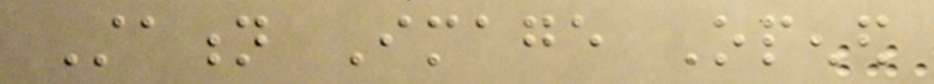Station Image Opened
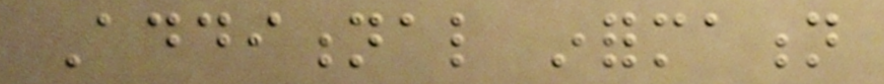Additional information
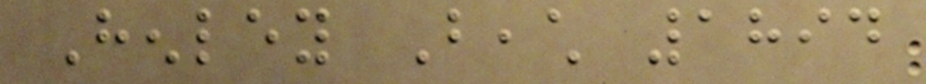Henley Beach 1894
